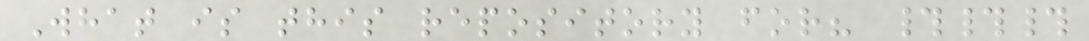What is this repository for? ###
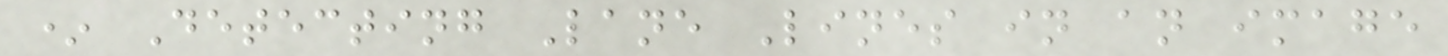* Detecting Lane Lines in an image
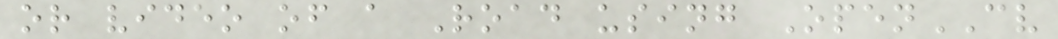or video of a Road using OpenCV
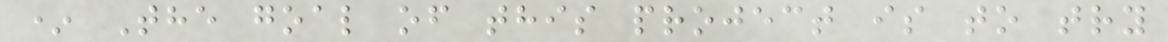* The goal of this project is to try
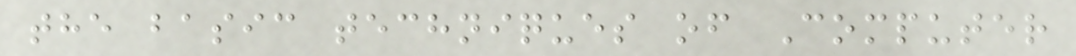the basic techniques of Computer
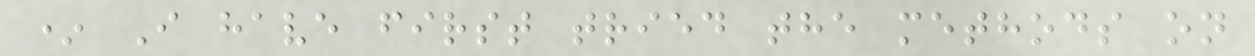* I have first tried the methods on
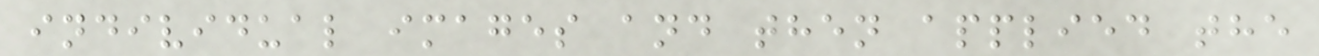individual images and then applied the
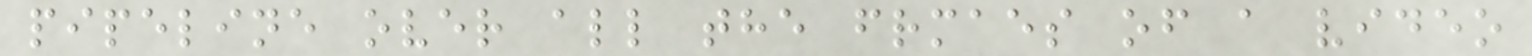pipeline over all the frmaes of a video
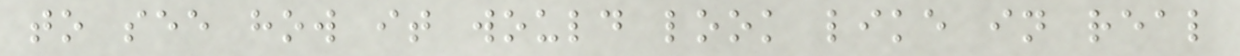to see how it would look like in real
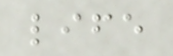life
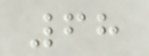68
